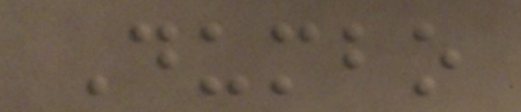Dumbo
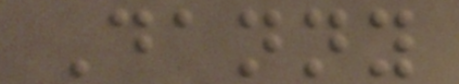Danny
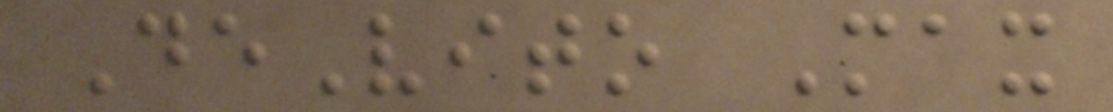DeVito Max
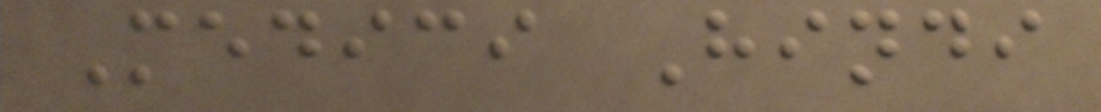Medici Hindi
